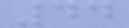44
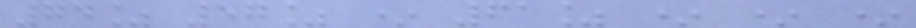74% 57% * 61% * * *
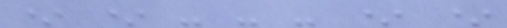* * - - - * *
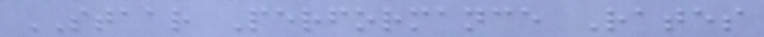STAAR Performance Rates
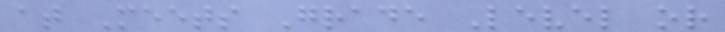at Meets Grade Level or
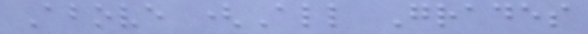Above (All Grades
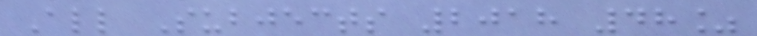All Subjects 2018 48%
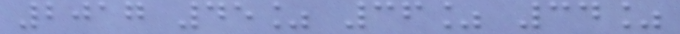2017 45% 36% 34%
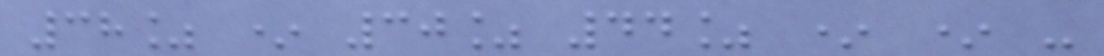38% * 30% 44% * * -
